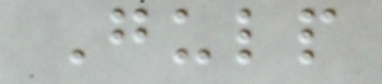Gulp
